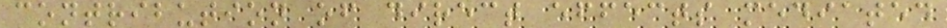contribution of direct effects mediated
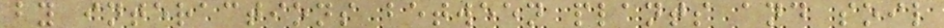by interactions between plants and soil
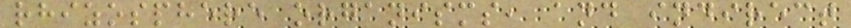rhizosphere organisms, and indirect
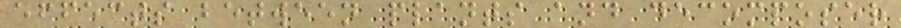effects between plants and decomposer
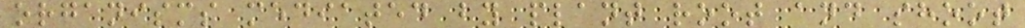organisms mediated by plant root and shoot
